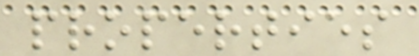properties
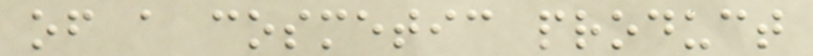of a cosmetic product
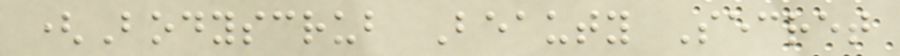(Bodyscrub Beauty Secret
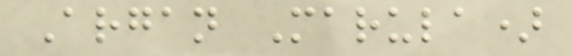Argan Marula)
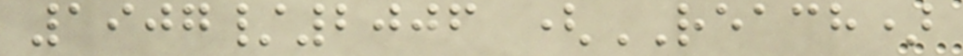1907/2006 (REACH)
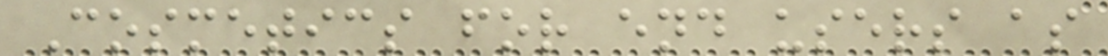Cosmetics for end users as
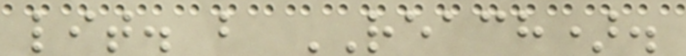lit. b REACH).
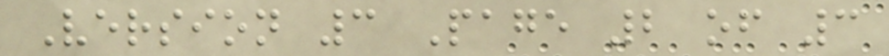Version 3 Page 2 of 3
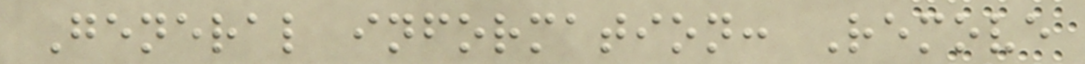General information: Remove
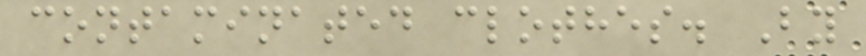contaminated clothes. By
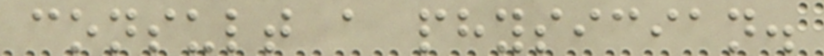consult a physician.
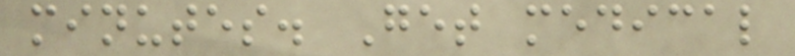minutes. Get medical
